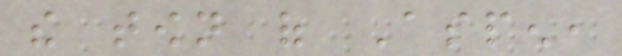the town of Aspen,
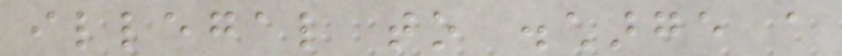illegal to discharge a
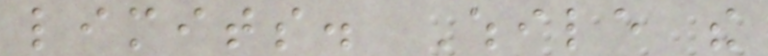limits. While the
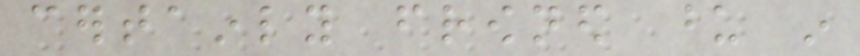certainly frowned upon in
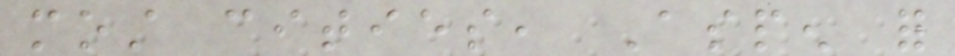most cities, Aspen for
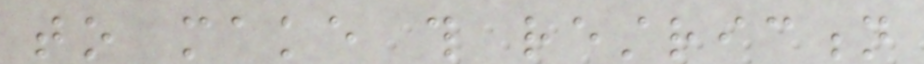to make this restriction
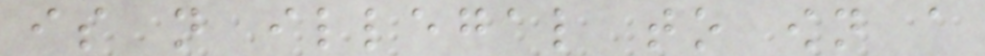is not illegal to own a
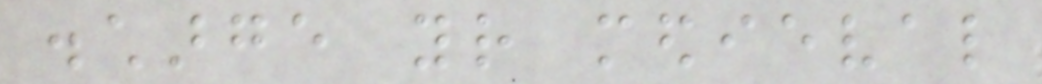discharge your medieval
